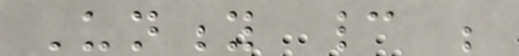Unity cannot be
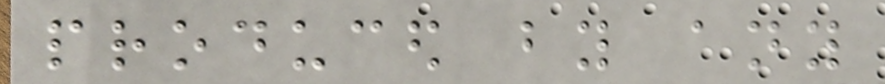produced by any
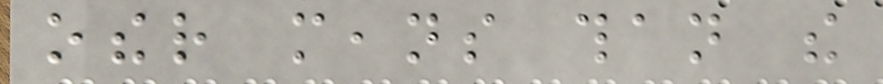other means than the
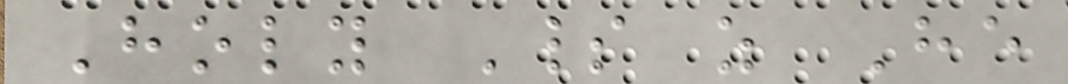Holy Spirit as He
